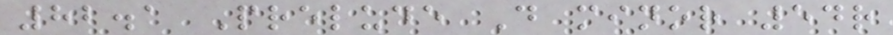82.1 Prelude D minor 54r
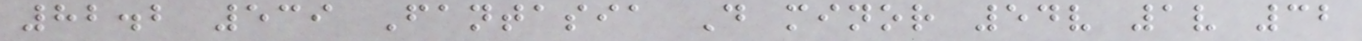82.2 539 Fantasia D minor 54v 1v 32
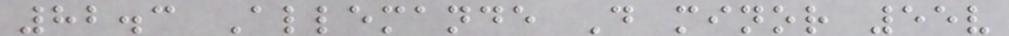82.3 Allemande D minor 55v
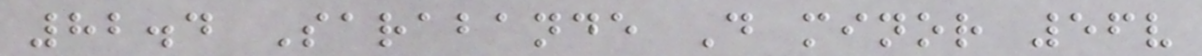82.4 Sarabande D minor 56v
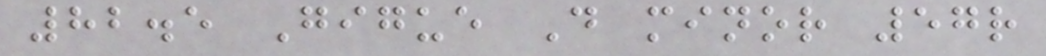82.5 Gigue D minor 57r
